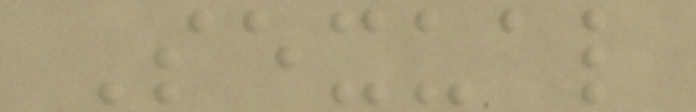Sexual
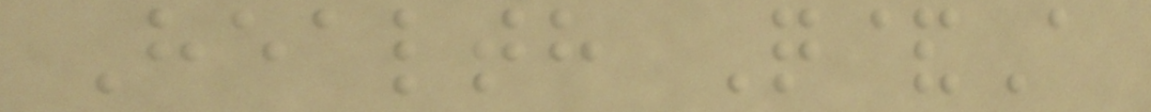Health Q&A
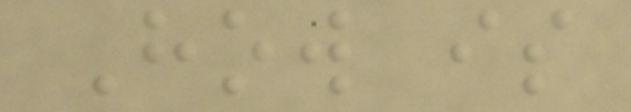How is
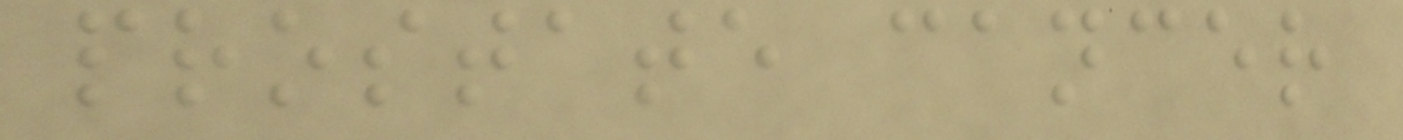prostate cancer
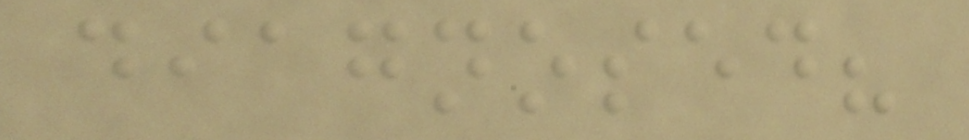diagnosed?
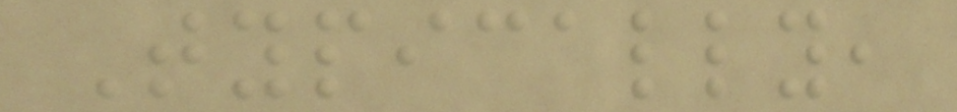Typically,
